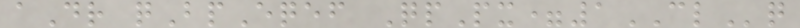aDr qBpEqef QpPx=1CLq
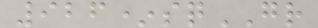926*sqGR
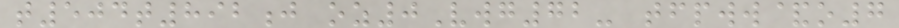t504t892j oz0Vwg72- tfpww&o7
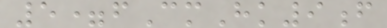5=fCmHk9f
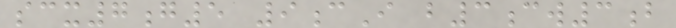scx7g5 9cI b3cw3b
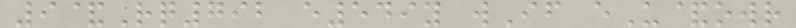9&Rq792 e549y wIf eU&owr
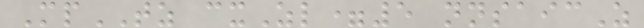MpTZ cxZl=5 nnsaicZ
